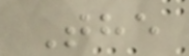The
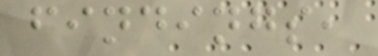findings,
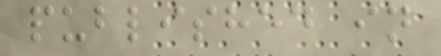published in
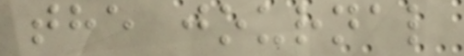the journal
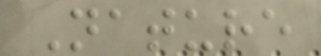Nature
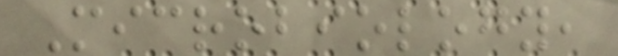Microbiology,
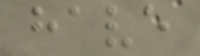have
